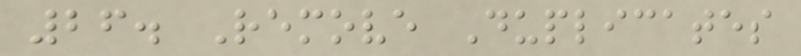26. Remove Duplicates
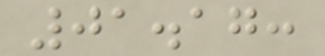01.17:
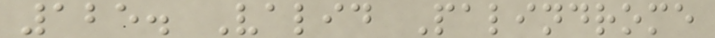125. Valid Palindrome
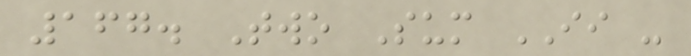167. Two Sum II -
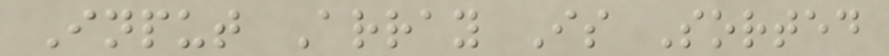Input Array Is Sorted
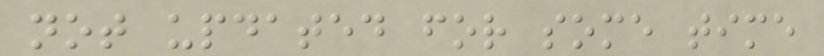not updated for some time
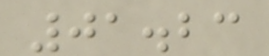01.23
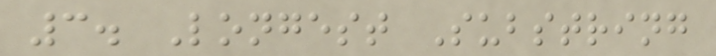3. Longest Substring
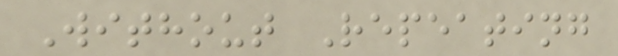Without Repeating
